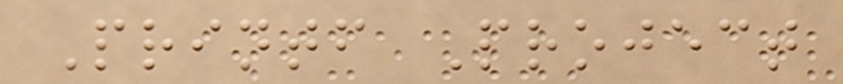Printf Project
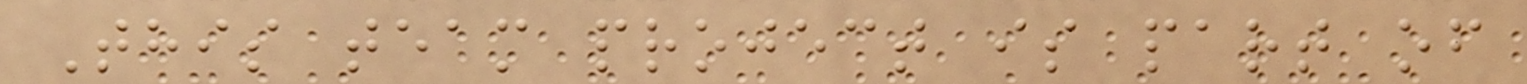This team project is part of
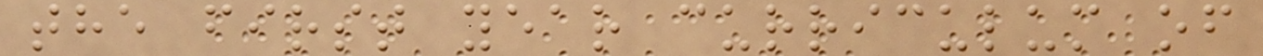the first year curriculum of
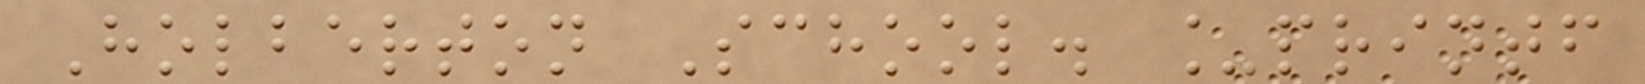Holberton School. _printf
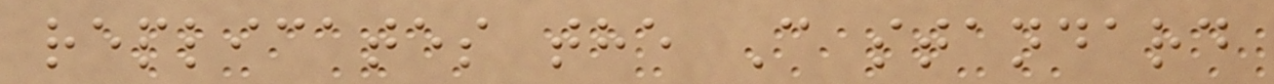replicates the C standard
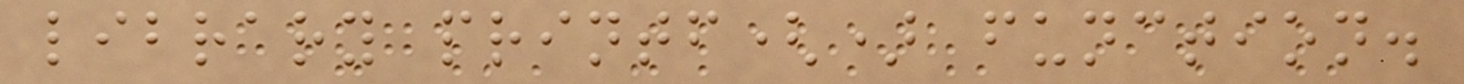library printf() function.
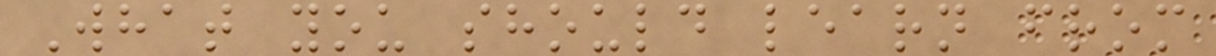What you should learn from
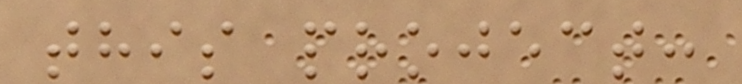this project:
